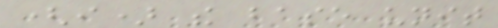(i) the base unit
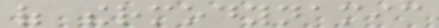of thermodynamic
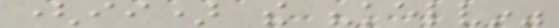(ii) the "kelvin"
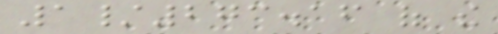1/273.16 of the
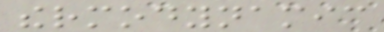thermodynamic
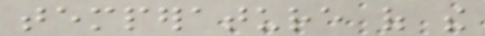temperature of the
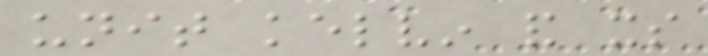unit kelvin and its
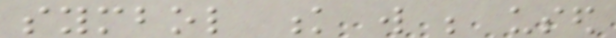symbol k will be used
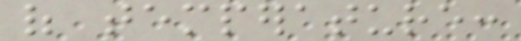of temperature:
